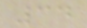34
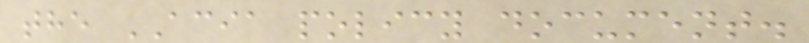the ACIA policy document.
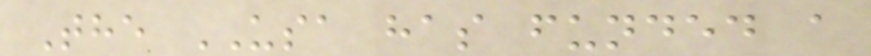The USA has funded a
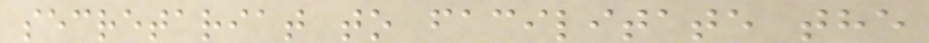secretariat to facilitate the
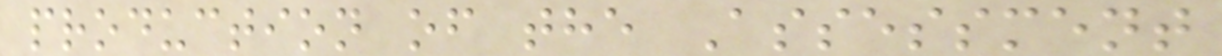production of the Assessment
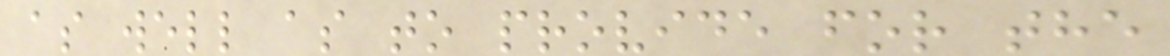as well as to provide for the
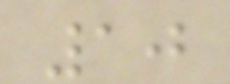10
